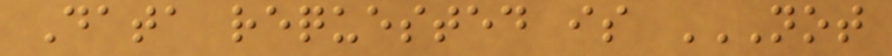Data requested is NOT
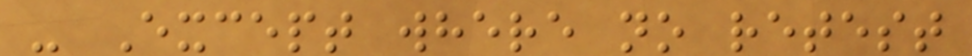- Except where no retest
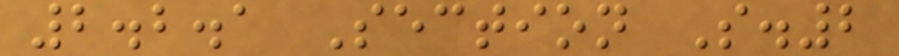2.2.1 Section S.2
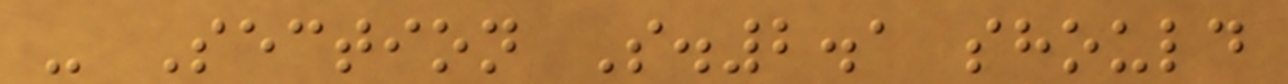- Section S.2.1 should
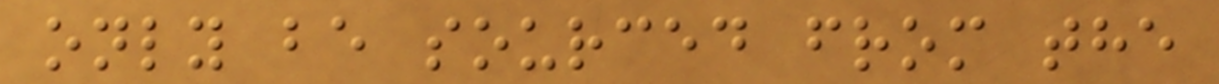only be sourced from the
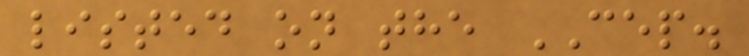listed on the CEP.
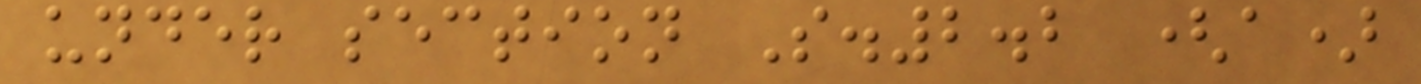under section S.2.2 (a)
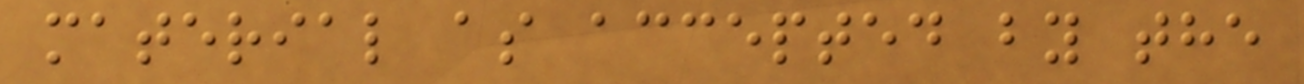material as accepted by the
